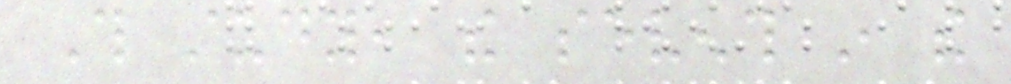This study, the seventh in the
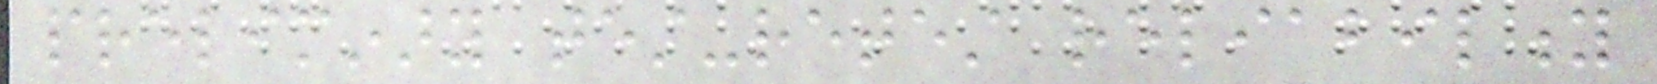preliminary test-retest reliability
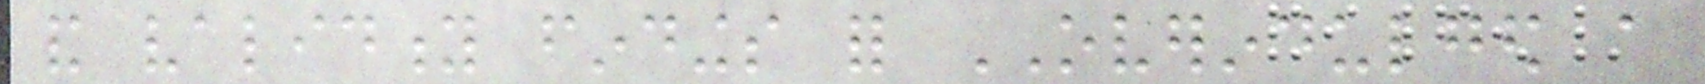and validity findings for OVERINDULGED a
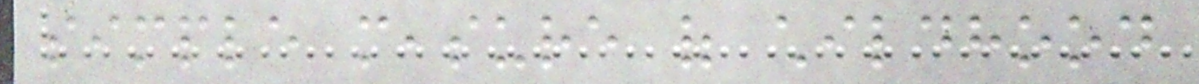simple measure of childhood
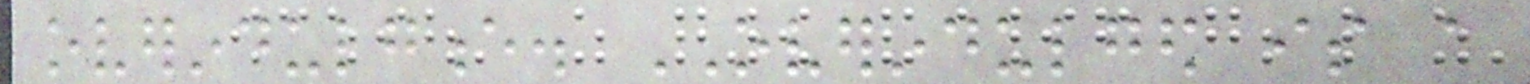overindulgence. OVERINDULGED is a
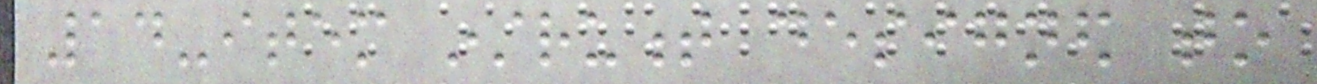14-item instrument designed to
